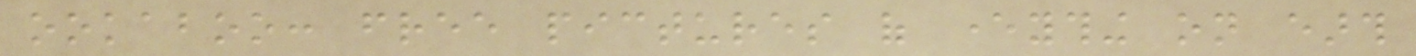ookaboo: free pictures of everything on earth
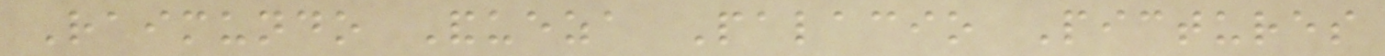Raimundo Andueza Palacio Pictures
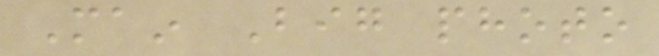Main Big photo
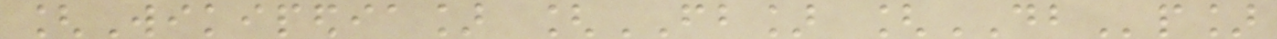[Wikipedia] [FB] [DBp]
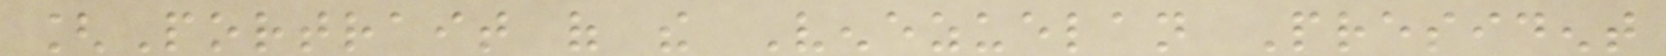[Portrait of the Venezuelan President
